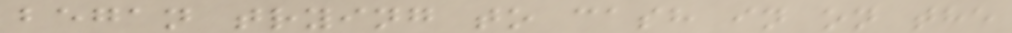began trying to cash in on the
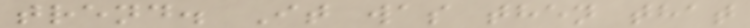trend. It was then that
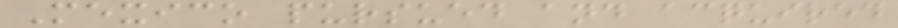Mexico pursued and acquired
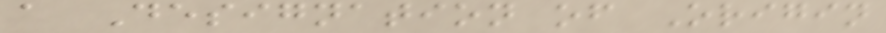a Designation of Origin
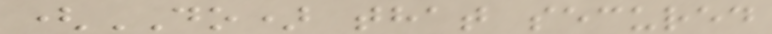(DO) that secured
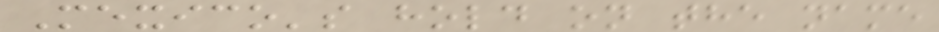Mexico's hold on the name
